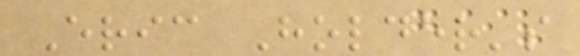Eric Holder's
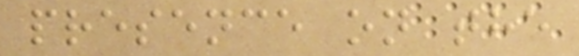presence on the
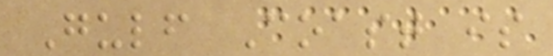Gulf Coast is
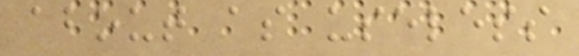about as useless
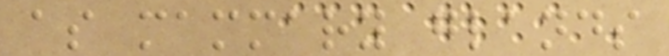as mammary glands
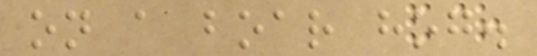on a boar hog.
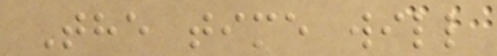The time will
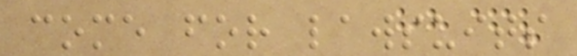come for lawsuits
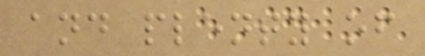and plenty of
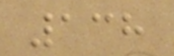138
